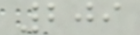209
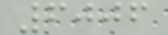6006
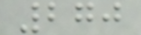270
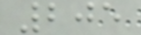205
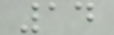14
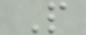P
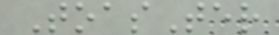ToasTer
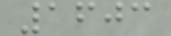1603
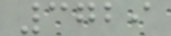3729
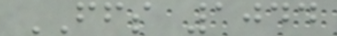FFS 1044
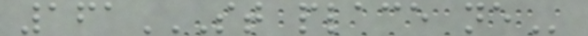161ST PLACE NE
